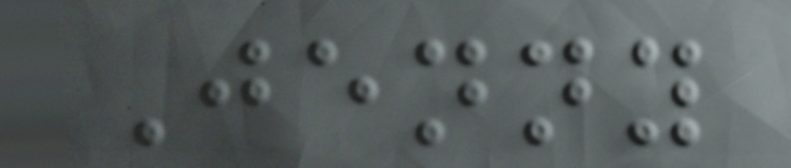Jenny
